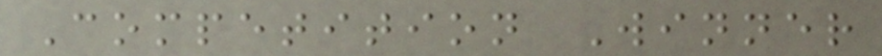Competition Winner
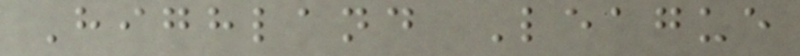Highland League
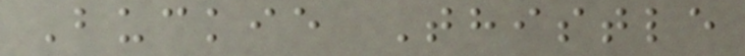Buckie Thistle
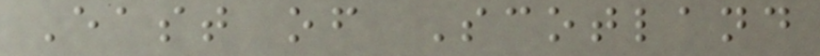East of Scotland
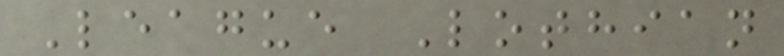League Lothian
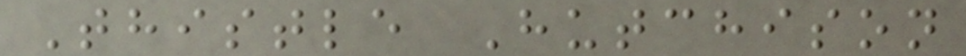Thistle Hutchison
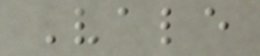Vale
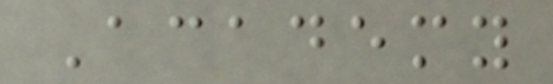Academy
